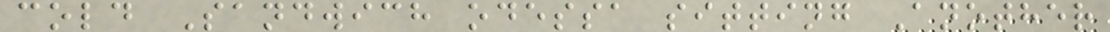cold Sandwich odessa sitting Another
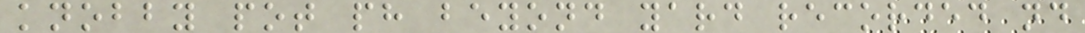knobby pot ph beyond yard recorded nd
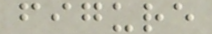figure
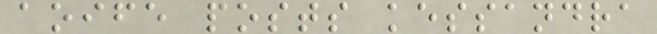aoife posts kessandra
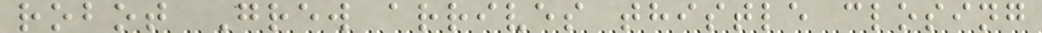robot Grew arrives thistle closing
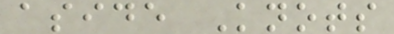aside Knots
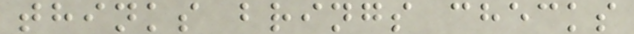thinks brings checks
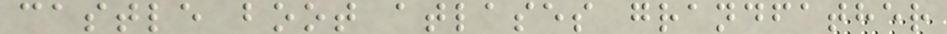castle boot atlases grandfather
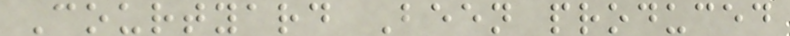Courtyard Been produced
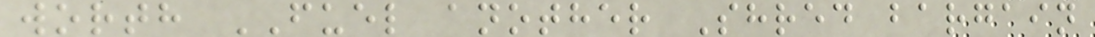worth FUEL another Shred bargain
